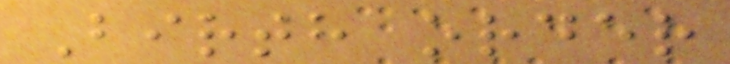Birth order
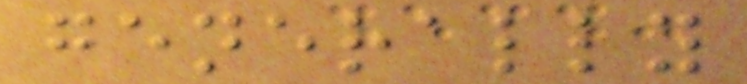generally
